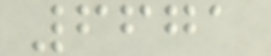6671
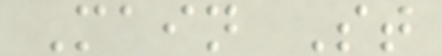Main St
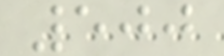500
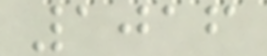1016
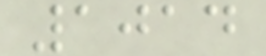1014
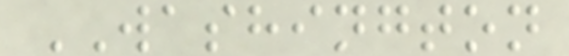WASHINGTON
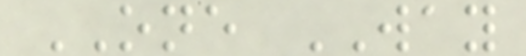ONE WAY
